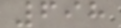698
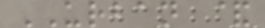URBAN &
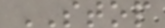STOP
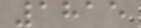1815
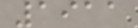1911
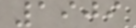1909
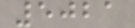5021
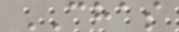CHAS
